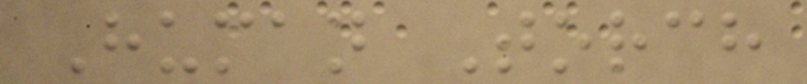Human Torch
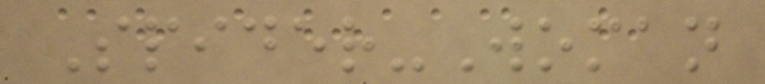Spider-Woman
